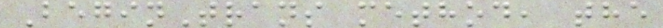BeginTrans method, the
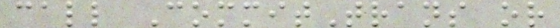call CommitTrans or
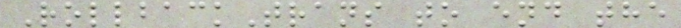RollbackTrans to end the
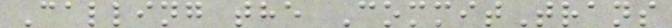Calling the CommitTrans
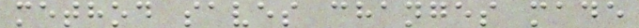method saves changes made
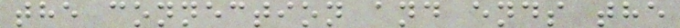the connection and ends the
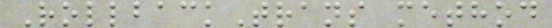RollbackTrans method
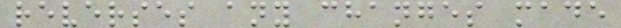reverses any changes made
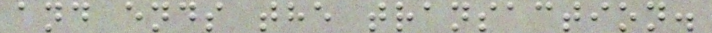and ends the transaction.
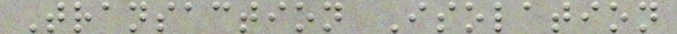Transaction Isolation
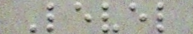Level
